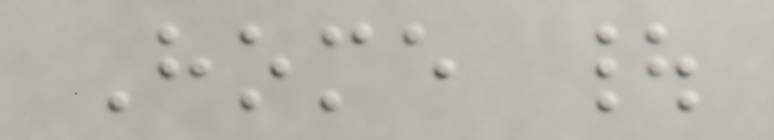Home |
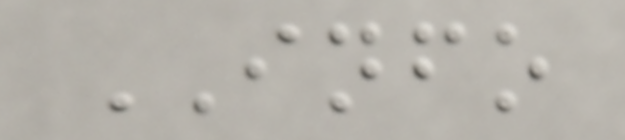INFO
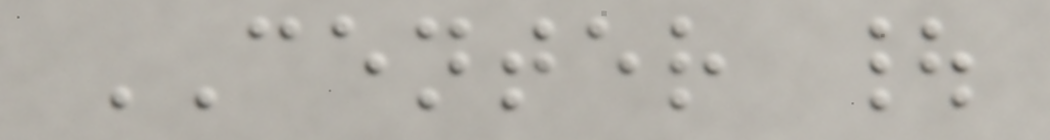CENTER |
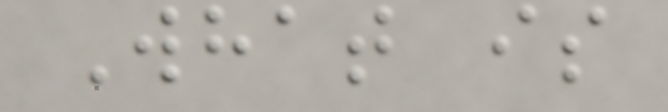What is
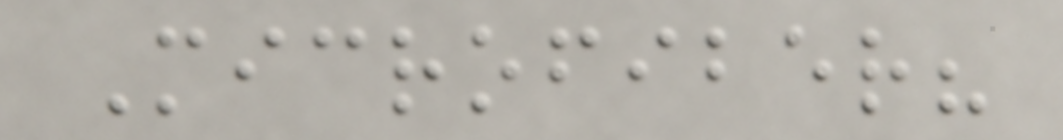Microfiber?
